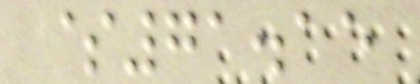$71.15
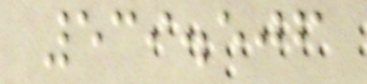539.506
